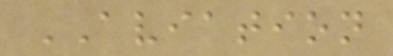AVIATION
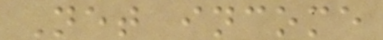Net income
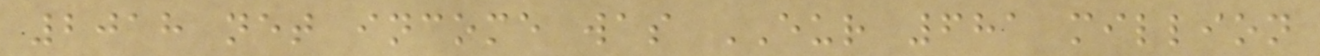2018 net income was EUR 681 million
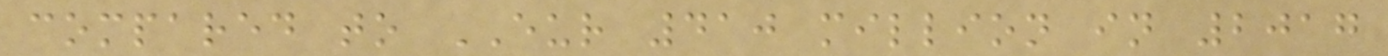compared to EUR 410 million in 2017
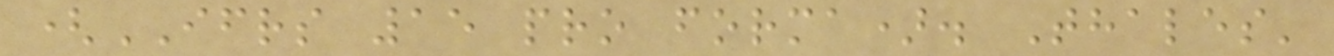(IFRS 15 pro forma). Thales'
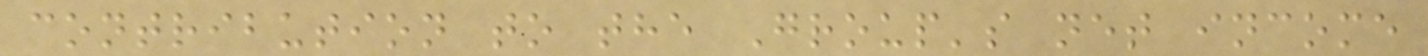contribution to the Group's net income
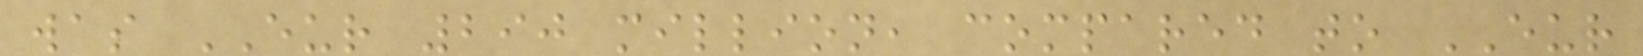was EUR 290 million, compared to EUR
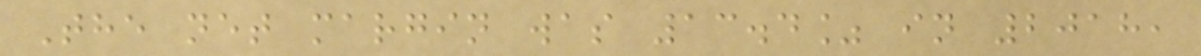The net margin was 13.4% in 2018,
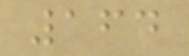164
